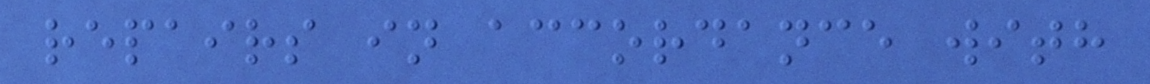repairs in accordance with
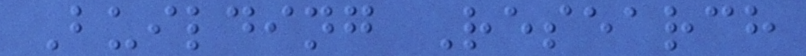Building Research
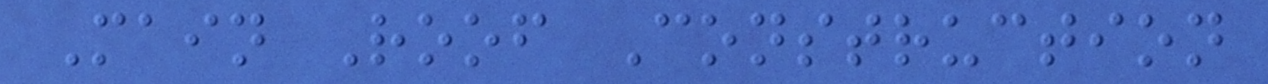Main Roof Construction
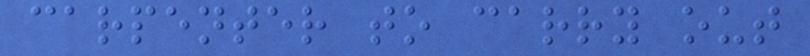carpenter to carry out
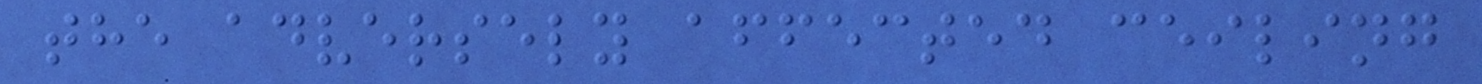the adversely affected ceiling
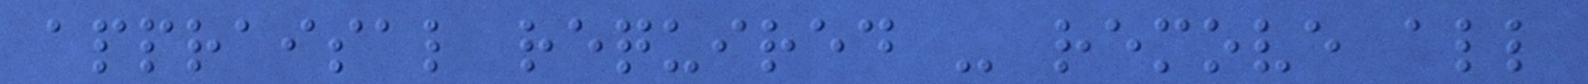appraisal required - remove all
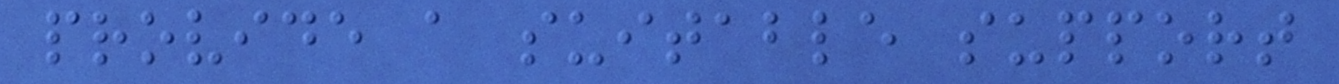provide a suitable support
